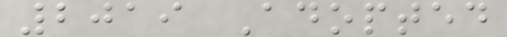2019 Adopted
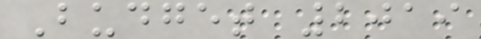Budget 2019
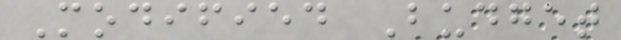Modified Budget
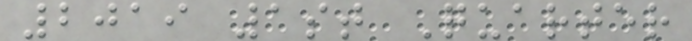2019 1st Quarter
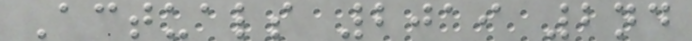Actuals 2019 2nd
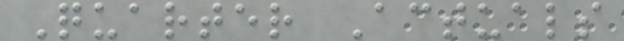Quarter Actuals
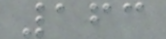163
